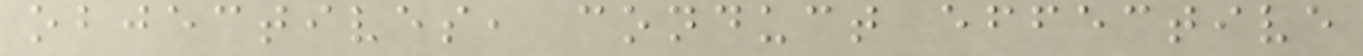objectives, conduct effective
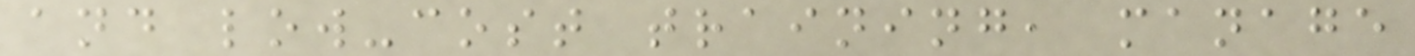and low-cost training, manage
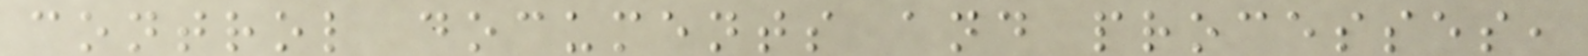control documents and processes,
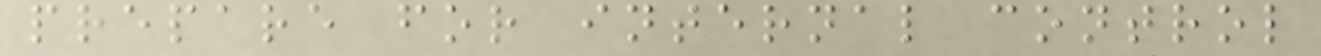prepare for internal control
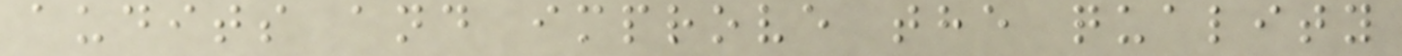audits and improve the quality
